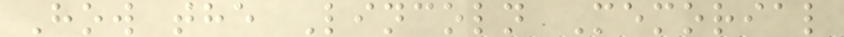How the Lincoln Memorial
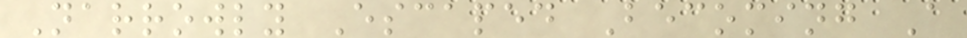Narrowly Escaped Becoming A
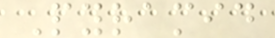Pyramid
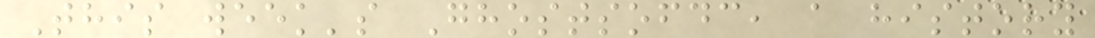This week's Ghostsofdc, a history
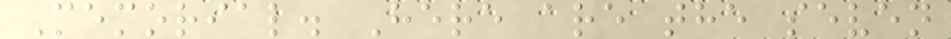Memorial. Here are the seven
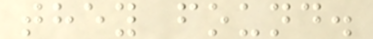they found.
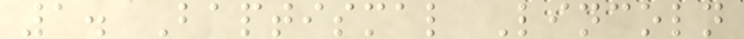1. Baptismal Lincoln
